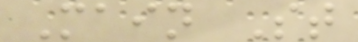Main St
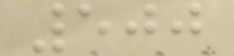500
